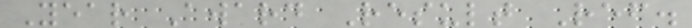Year Award Result Ref.
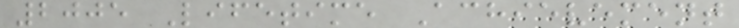2005 Lifetime Achievement
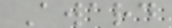Award
